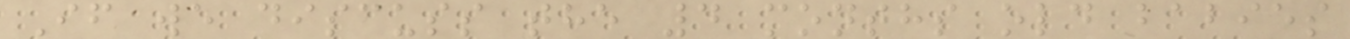If we discuss the 4 months old babies
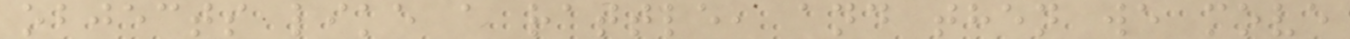objects like a rattle, and then we move
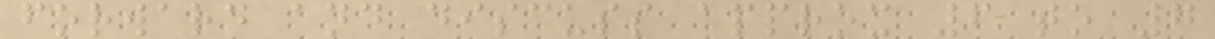forward and discuss approx 6 to 7
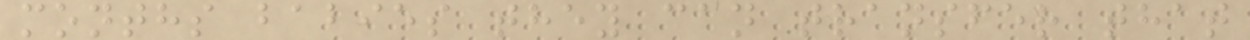months babies they can transfer that
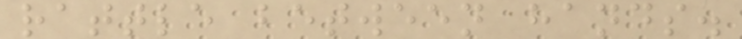rattle between hands.
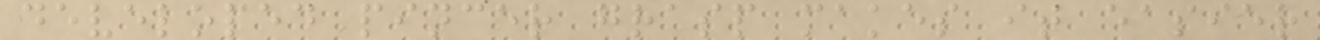developed pincer grasp makes it easier
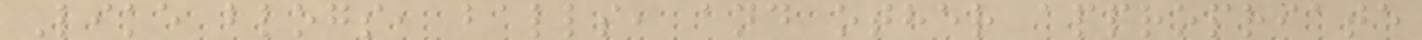Like blogs, balls, and other appropriate
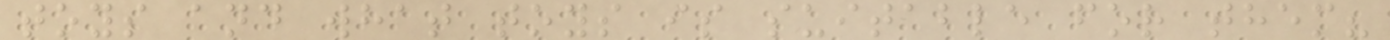toys and what toys is suitable for them?
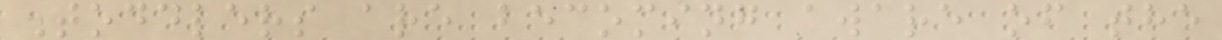Toddlers are becoming aware of the
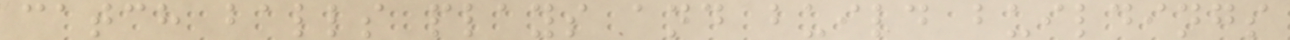catch balls plays and build buildings
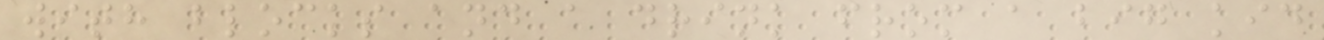with blocks and a drink from a big kid
